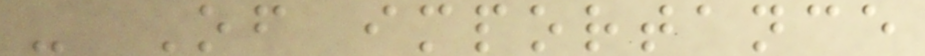- Of importance
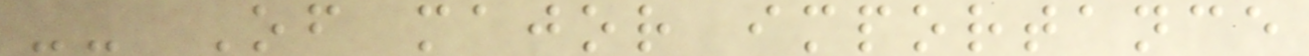-- Of major importance
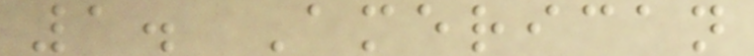1. American
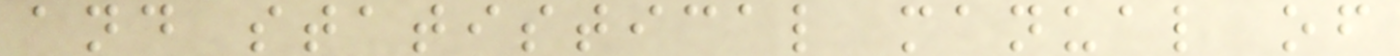and statistical manual of
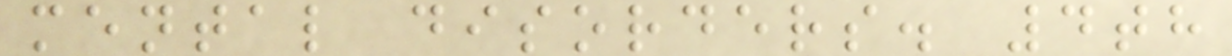mental disorders. 4th
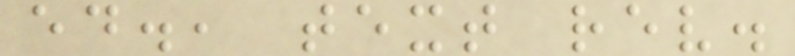ed., text rev.
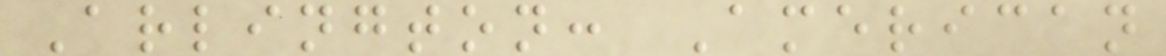Arlington: American
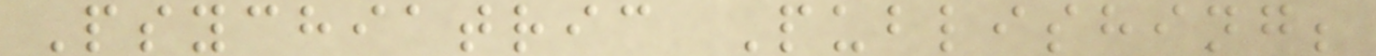Psychiatric Publishing;
